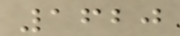1620
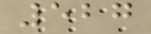527
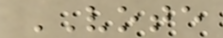VOTE
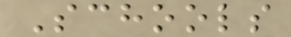Schools
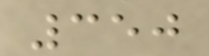350
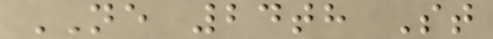NE 24th St
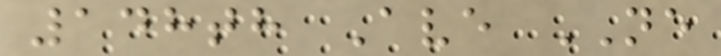148th Ave NE
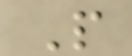P
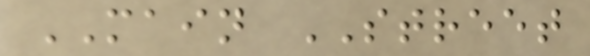MAIN STREET
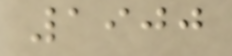1900
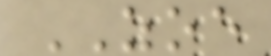ZOE
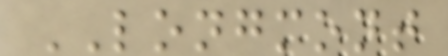LONGMONT
